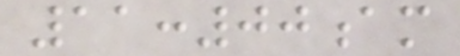11:00am
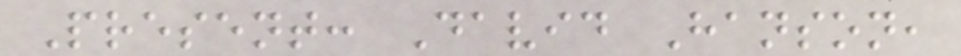Present: David Hanson,
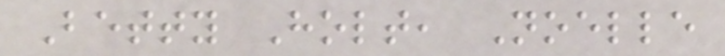Betty Holt, Noelle
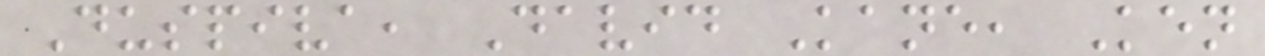Duspiva, David Kane, Ken
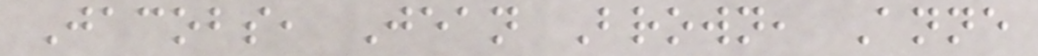Jacobs, Jean Brown, Anne
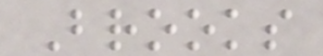Brooks
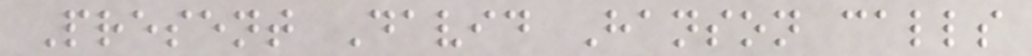Present David Hanson calls
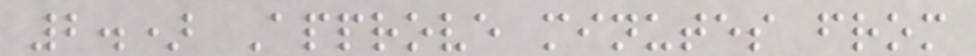2.) Approve minutes from
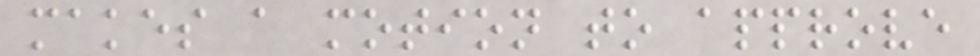makes a motion to approve
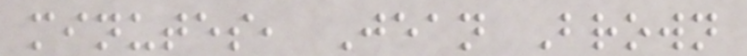minutes, Jean Brown
